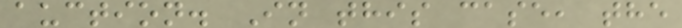auction. In this case, the
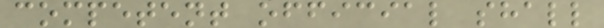competent official shall
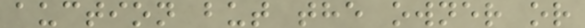auction but the owner or
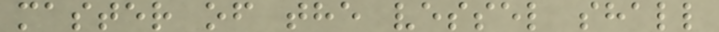master of the vessel shall
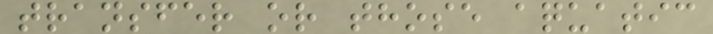transfer or those aquatic
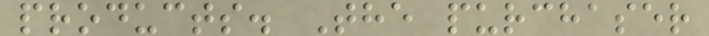products. The purchaser
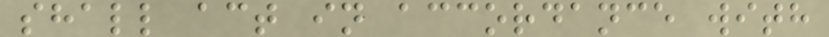shall act in accordance with
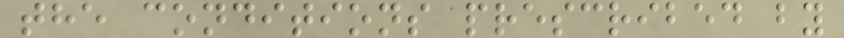the conditions prescribed by
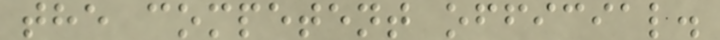the competent official.
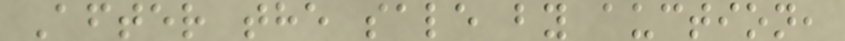After the sale by auction,
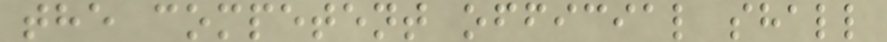the competent official shall
